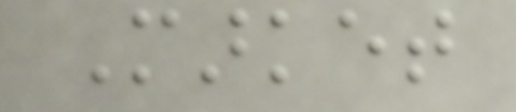Market
